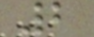2
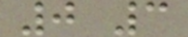0 3
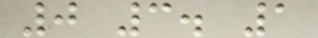0 3. 1
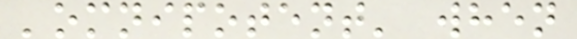'omnipotent' when
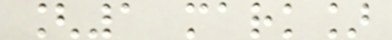[1 mark]
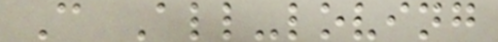C All-loving
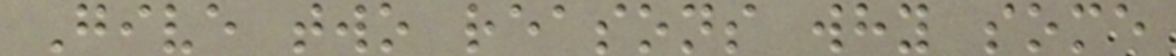Give two reasons why some
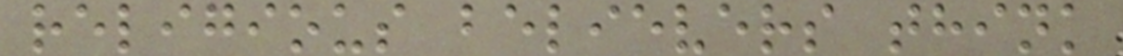religious believers think
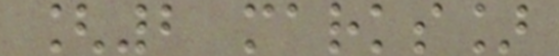[2 marks]
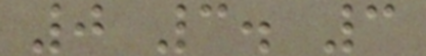0 3. 3
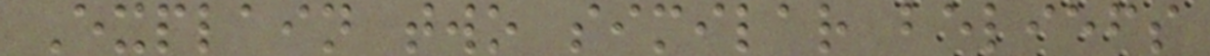Explain two similar beliefs
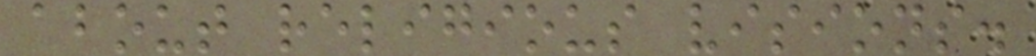about religious visions.
